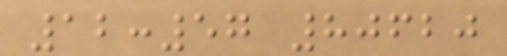12:57 80620
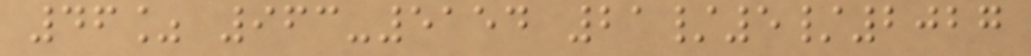46% 963-5154 21/5/2027
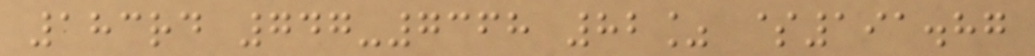183rd 747-7368 82% $191.87
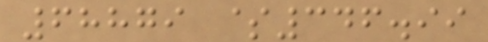68879 $346.99
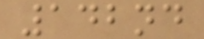142nd
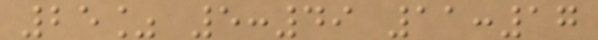25% 5:49 11:17
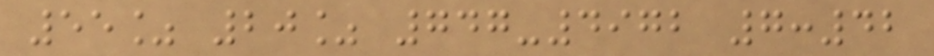55% 20% 747-4972 7:42
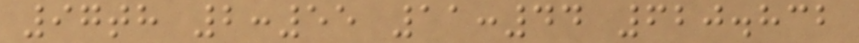97th 2:55 11:44 620.832
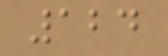124
